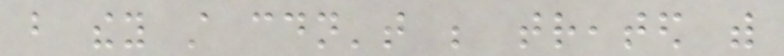but they still couldn't be treated with
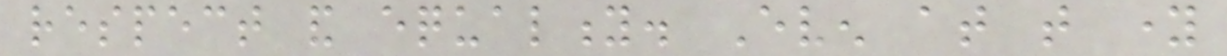respect and equality. Even at that young
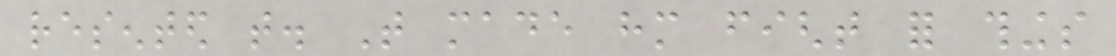resented that. That made him fight for things
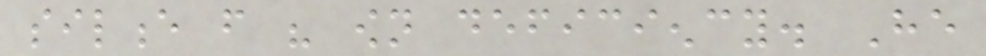silence from his own deficiency. He
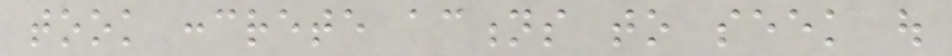took concrete actions to seek out
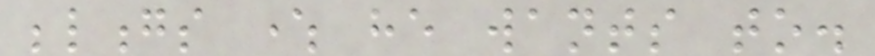belongs where he wants to.
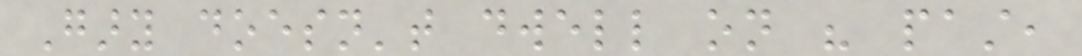Gary doesn't dwell on his past,
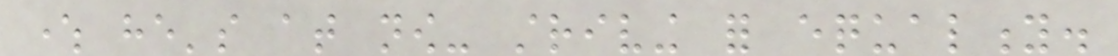where he's at now- striving for equality.
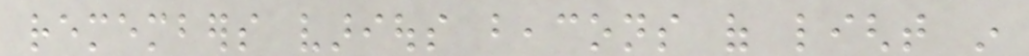remembers various beacons of light in
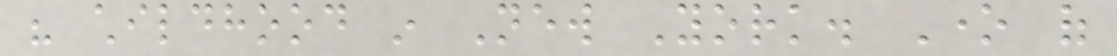his childhood in New York. One of
